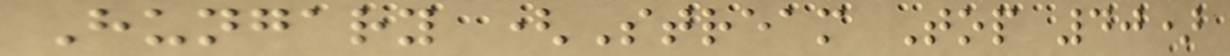Hungary (Stream Top 40)
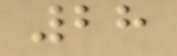28
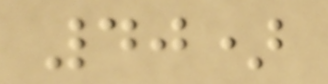40)
